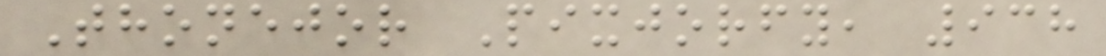Thonejor Pixjorfy, 938
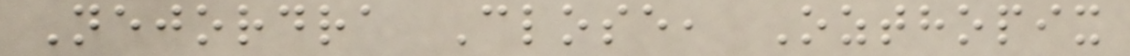Nejordra Close, Ozthopix
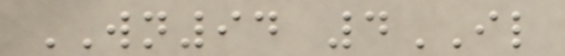WN94 4IL
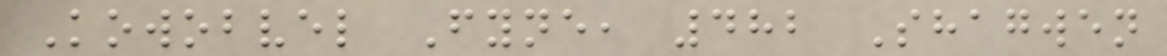Kowobvel Fyne, 482 Shagwen
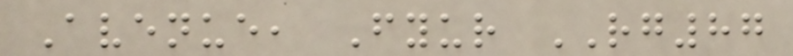Avenue, Fyur RG87
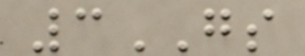3GS
